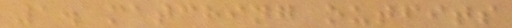1. matching outfits
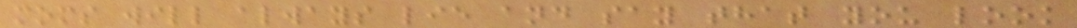moms will always lie and say that you look
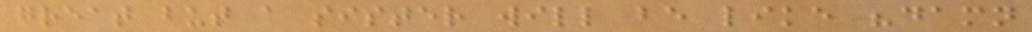great but a sister will be like "damn
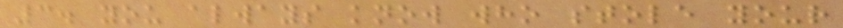3. you always know who stole your
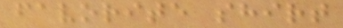favorite shirt
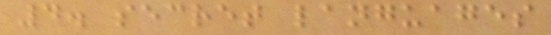4. secret languages
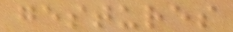gestures
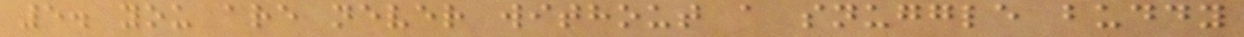5. you are never without a snuggle buddy
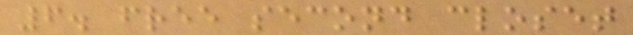6. free second closet
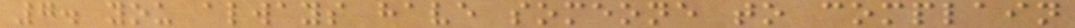7. you always have someone to complain
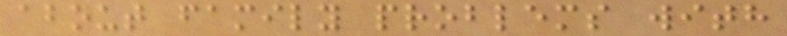about family problems with
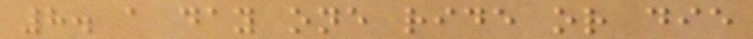8. a day one ride or die
